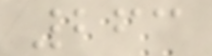263
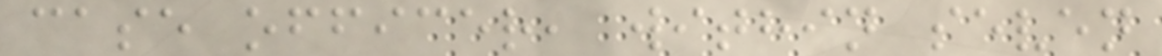case officer, within seven
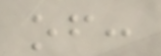of:
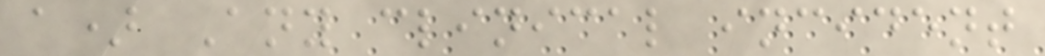a) Any clinical incident
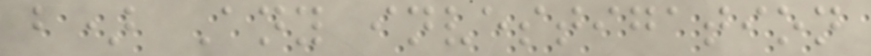b) Any investigation
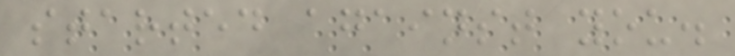started against you.
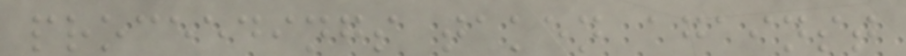proceedings taken against
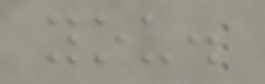you.
